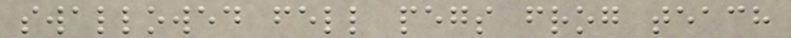swallowed fell pegs frog teach
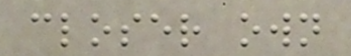closer own
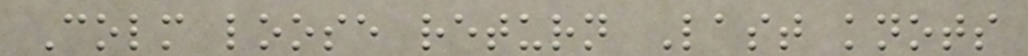Colm loose return Last knots
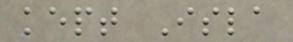kept Isla
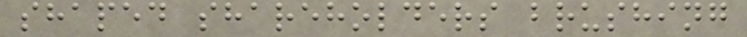shaped shareholders brushing
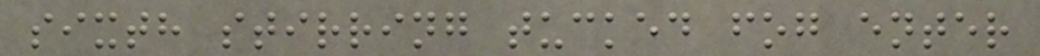sixth stirring tucked fog enter
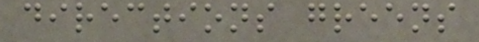directions greens
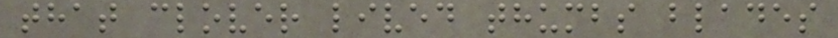that clover lived thumbs blades
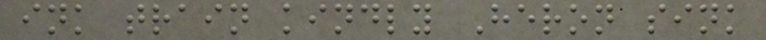ink train kindly Heron sink
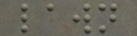lawn
